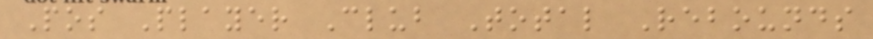Pos Player Club Total Rebounds
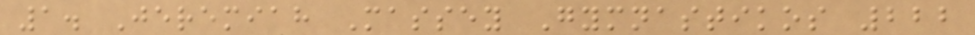1. Jeremiah Massey Gymnastikos 222
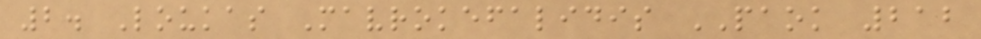2. Loukas Mavrokefalidis PAOK 212
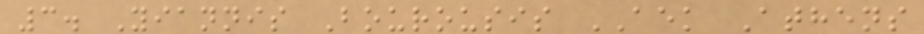3. Yiannis Bourousis AEK Athens
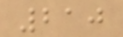210
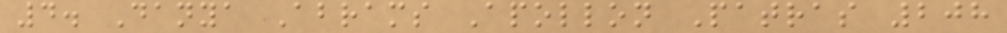4. Danya Abrams Apollon Patras 208
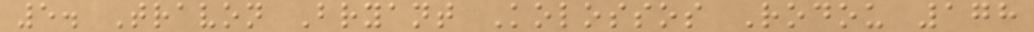5. Travon Bryant Kolossos Rodou 178
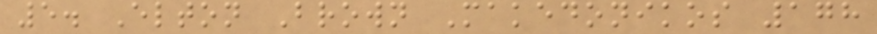5. Elton Brown Makedonikos 178
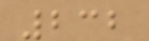232
